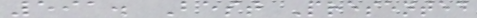591. Best Presented
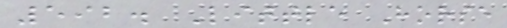592. Little Horse
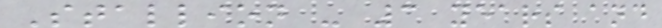Stallion - 3 years and
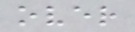over
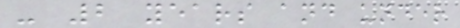- 2 years and under
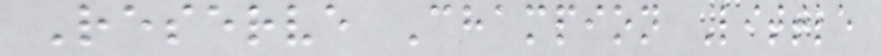Reserve Champion Little
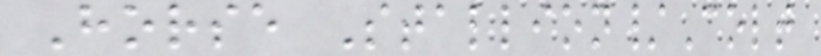Horse Stallion/Colt
